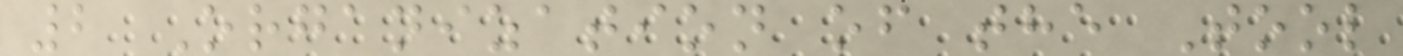2 Organization of the Tool
